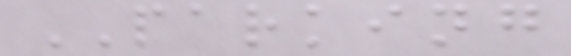PARKING
